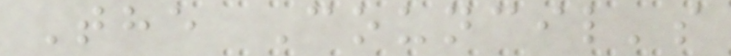The Council's
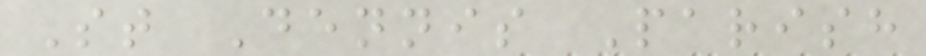St Dennis Parish
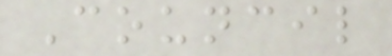Council
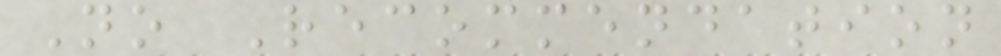No Recommendation
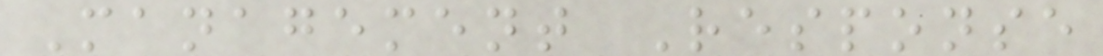Management Response
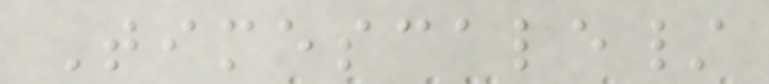Timescale/
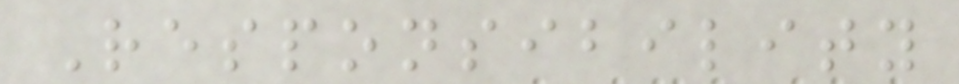Responsibility
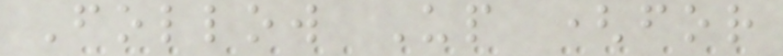Follow Up (for
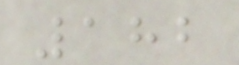182
